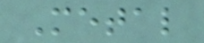Metal
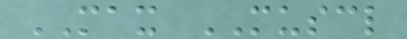MAX MUSCL
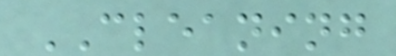CLEANING
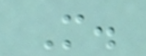M.
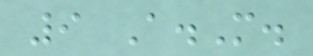9 A.M.
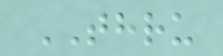THRU
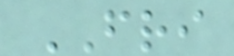FRI
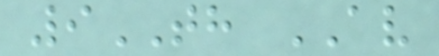9TH AV
